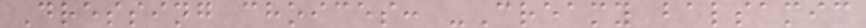Dressing choices: -Creamy balsamic
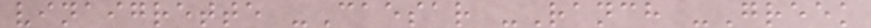vinaigrette -Caesar -Ranch -Greek
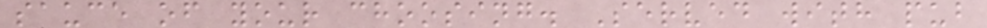sauce of your choosing. Served with pub
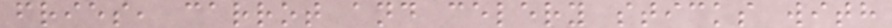fries, carrot and celery sticks with
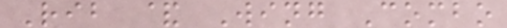Rib & Wing Combo
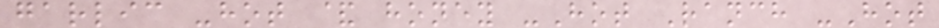garlic -hot & honey -Hot Ranch -Hot
